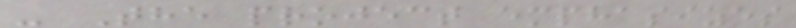- The project emphasizes
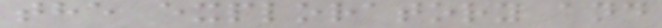the exploratory and
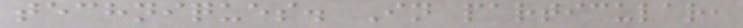techniques. In particular,
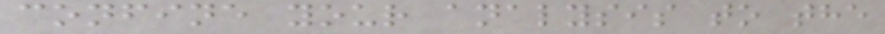confine your analysis to the
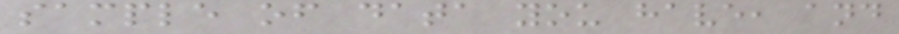sample of data you have, and
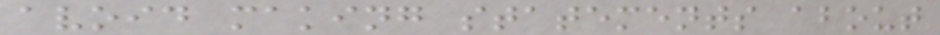avoid making statements about
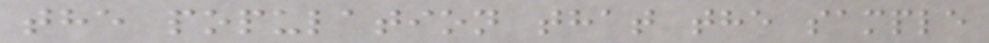the population that the sample
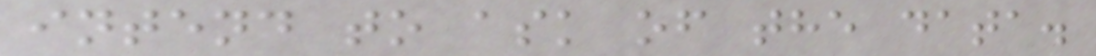intend to ask of the data.
